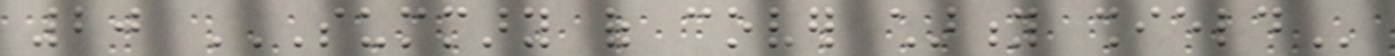20 SUMMARY OF COVER CHARITY SHIELD
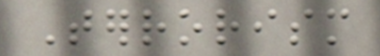Terrorism
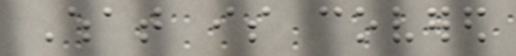What is covered
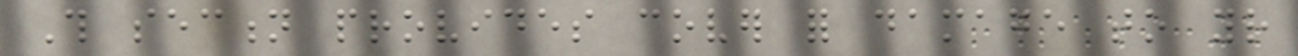This section provides cover for damage to your
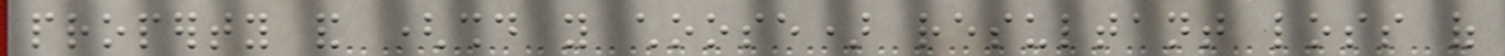property and (should you choose) resultant loss of
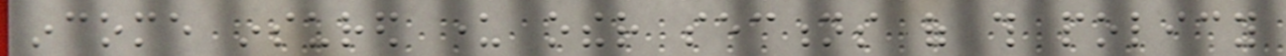income insured under other sections of this policy
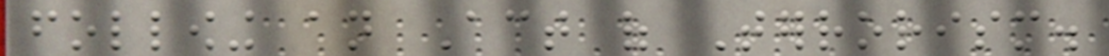following an Act of Terrorism.
